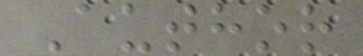Author
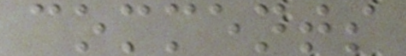comments
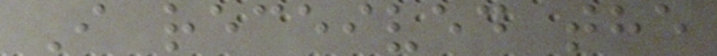I received the
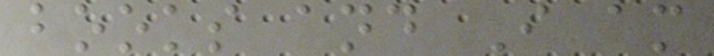books and I am
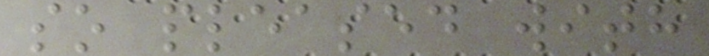so pleased with
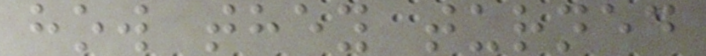how they turned
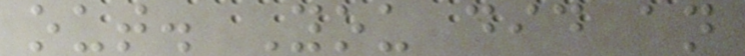out. You did an
